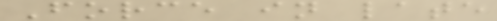Force in late
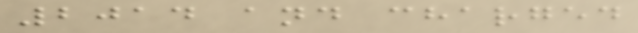2014 and charged
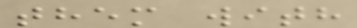them with
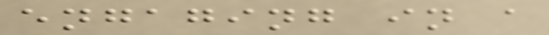engaging in a
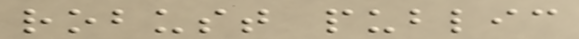robust public
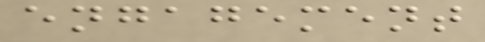engagement
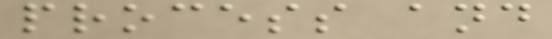process and
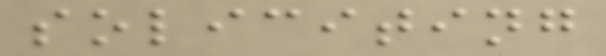soliciting
